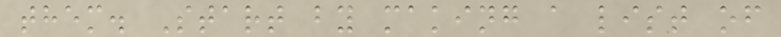them. Start by making a list of
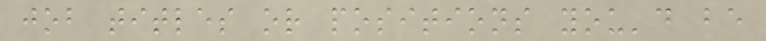job titles or positions you'd be
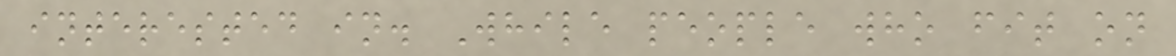interested in. While people who fit on
